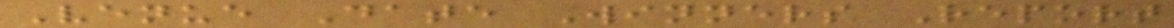Venue Date Winners Report
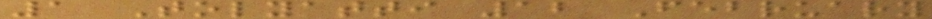1 Tolyatti 12 February
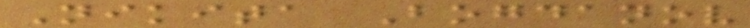Nikita Bogdanov
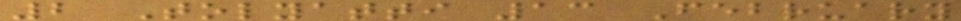2 Tolyatti 13 February
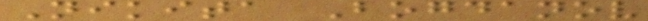Nikita Bogdanov
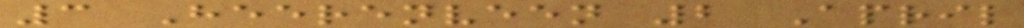3 Heerenveen 2 April
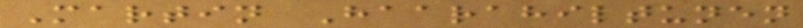Martin Haarahiltunen
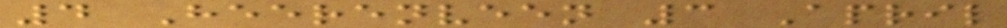4 Heerenveen 3 April
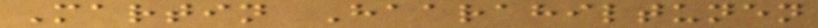Martin Haarahiltunen
